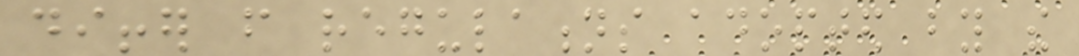differ from regulations adopted by the
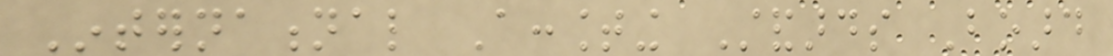International Accounting Standards Board
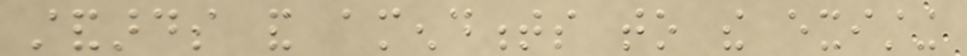standards and amendments to the existing
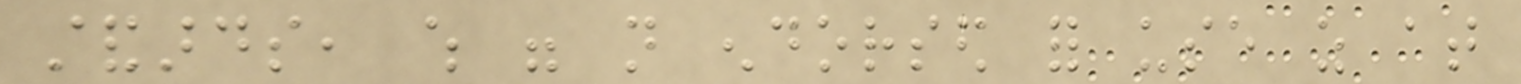standards, which were not endorsed for use as at
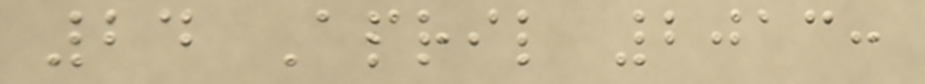24 April 2013:
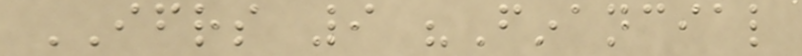IFRS 9 "Financial
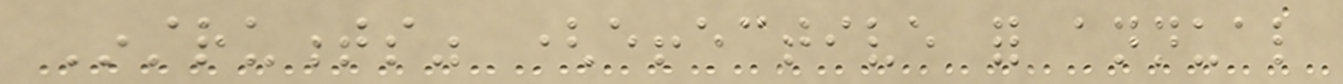Instruments" (effective for annual
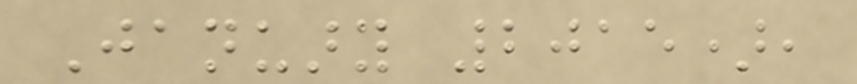January 2015),
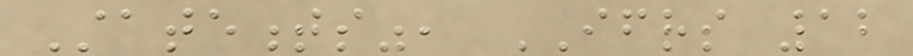Statements", IFRS 12
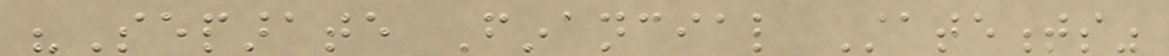"Separate Financial Statements"
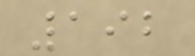192
